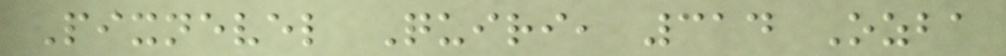Pixnevel Quiri, 314 Ozba
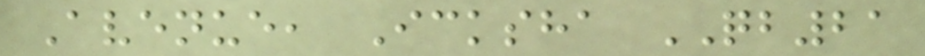Avenue, Icksha QB21
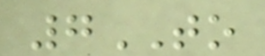7TO
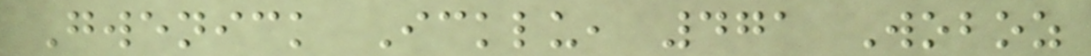Gwenick Icklu, 471 Woboz
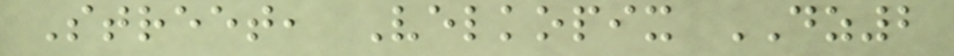Street, Velkopix DZ2
